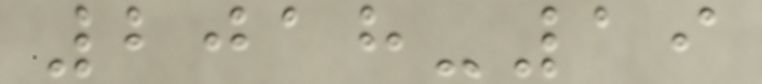2018-19
